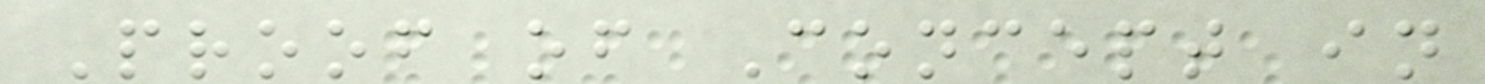Proof of Concept in
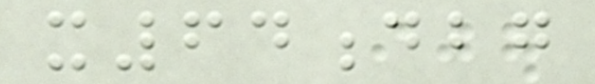x64dbg
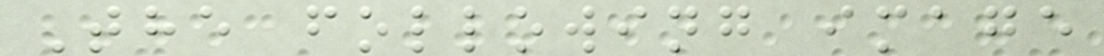The following image
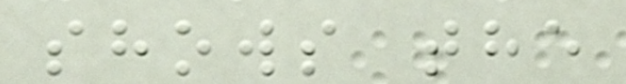shows the
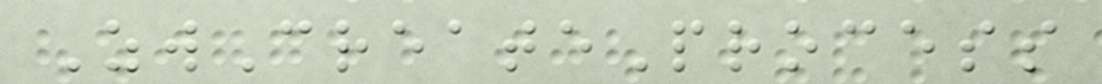ZwCreateProcess
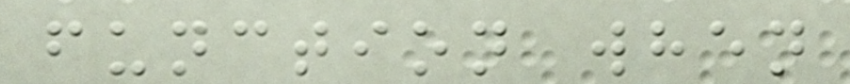function when
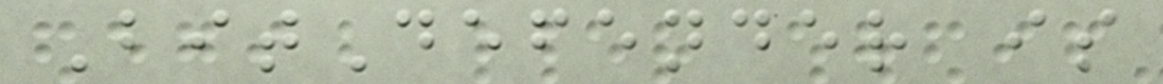BitDefender is
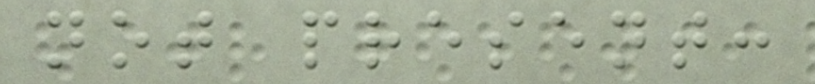not present:
